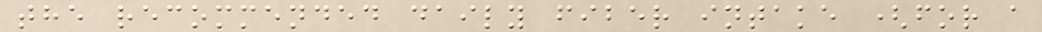the recommended daily fiber intake (for a
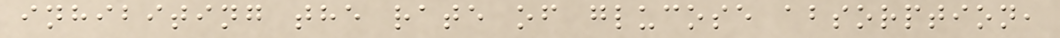inhibiting the rate of glucose absorption,
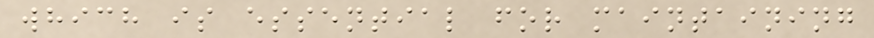which is essential for maintaining
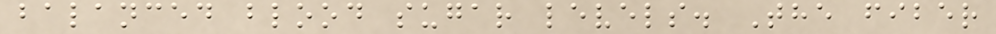balanced blood sugar levels. The fiber
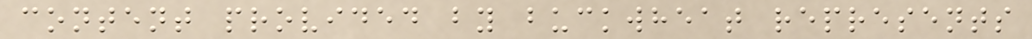content provided by buckwheat represents
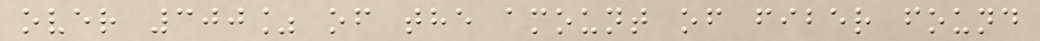over 300% of the amount of fiber found
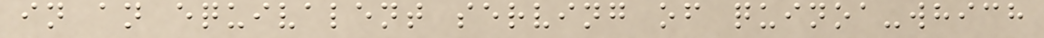in an equivalent serving of quinoa-which
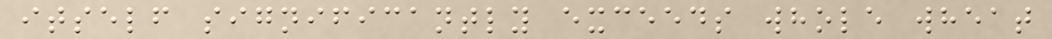itself significantly exceeds whole wheat
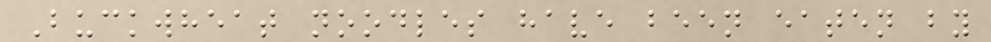Buckwheat noodles have been eaten by
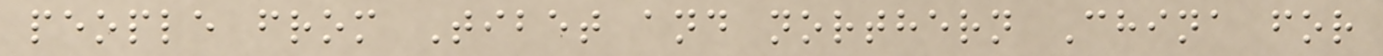people from Tibet and northern China for
